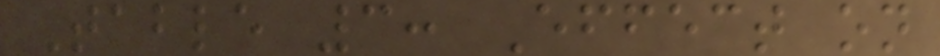Table 3: Effect on
